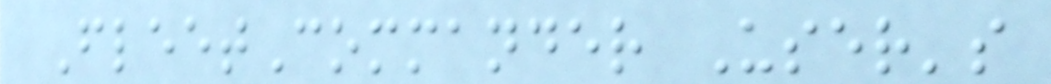FleetCommander User's
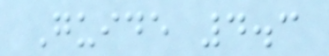Guide 4.3
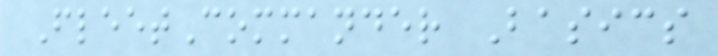FleetCommander Basics
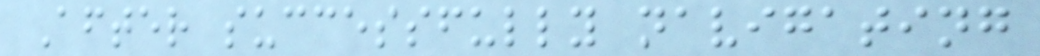After successfully navigating
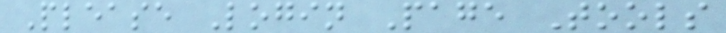Please Login Page Tools
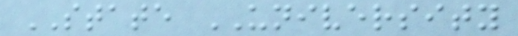STATE UNIVERSITY
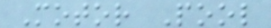Motor Pool
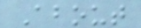About
